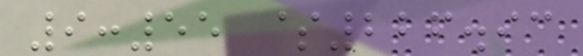9:55 $226.93
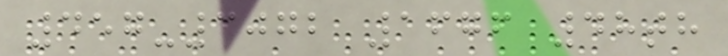457-3072 1676 48th
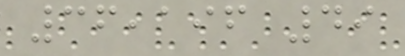36,196 49
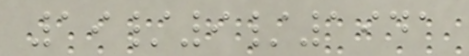19/9/1941
